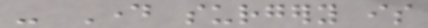- Day surgery is
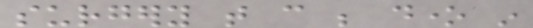surgery that can be done in
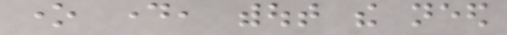one day, without the need
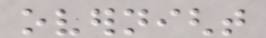overnight
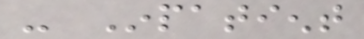- Inpatient
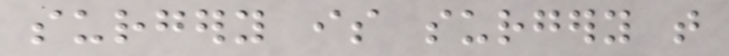surgery is surgery that
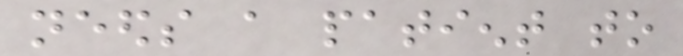needs a patient to
